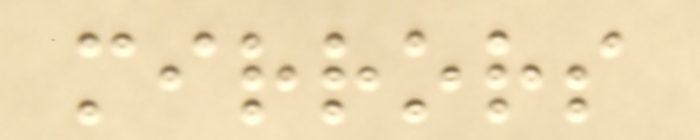mirrors
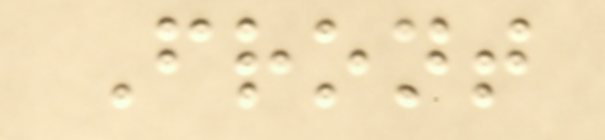Front
